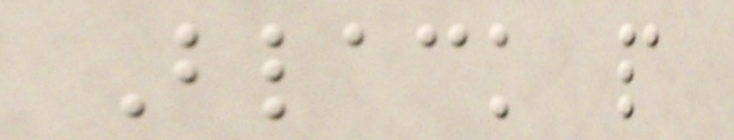Black people
